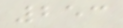253
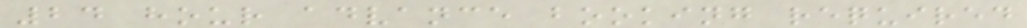24 hour advance booking required
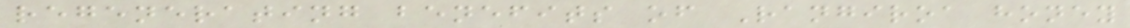regenerating benefits of Rangiroa honey
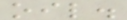oil.
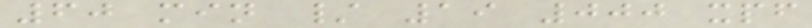60 min / 19 000 xpf
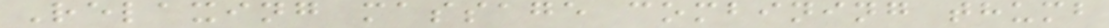Relaxing massage combining thumb
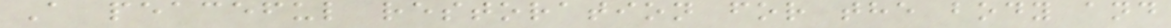A peaceful restoration for the body and
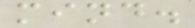mind.
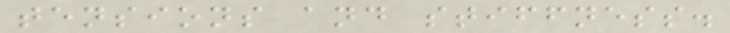tensions and stiffness.
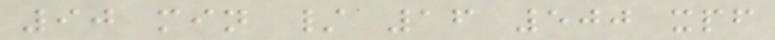90 min / 16 500 xpf
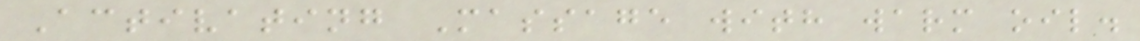Activating Massage with warm oil.
